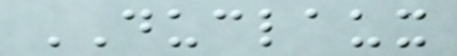DUCLAUX
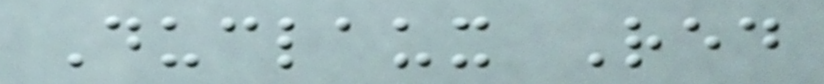Duclaux Red
